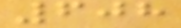608
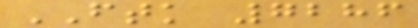FTK 7286
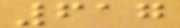617
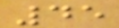45
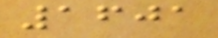1601
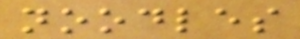noodles
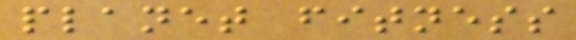planet fitness
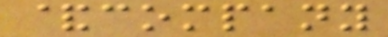&company
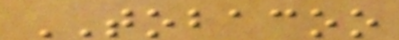TOBACOO
